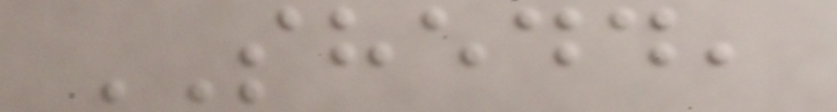SHEDD,
